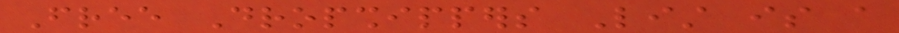Free Dropshippers List is a
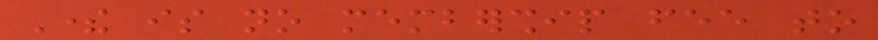There is no membership fee to
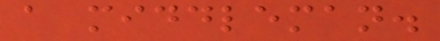a middleman.
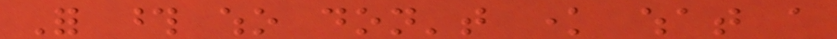For those who don't know what a
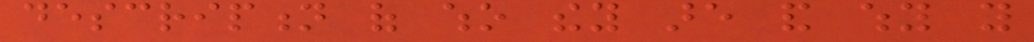description of who they are and why you
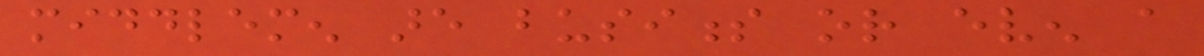middlemen are business or even a
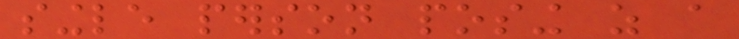single person posing as a
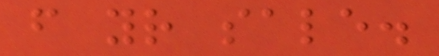from your sale.
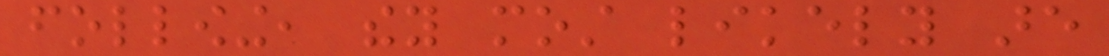following, they most likely are
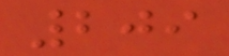209
